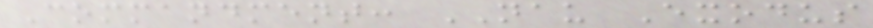Commandment: NAU Exodus
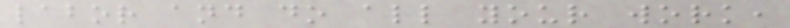labor and do all your work,
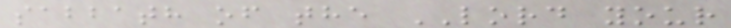sabbath of the LORD your
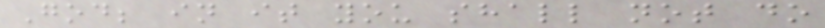God; in it you shall not do
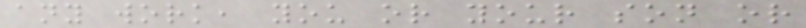any work, you or your son or
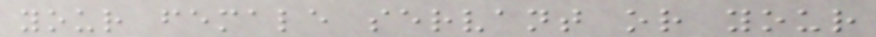your female servant or your
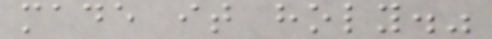made it holy."
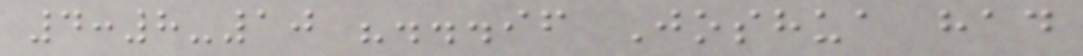4:8-10 "...if Joshua had
